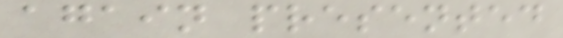again presented
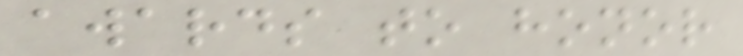awards to honor
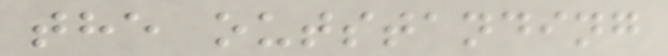the outstanding
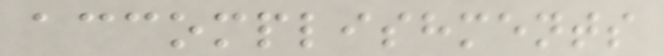accomplishments
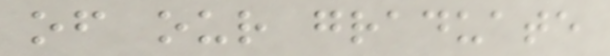of our graduate
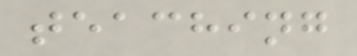teaching
